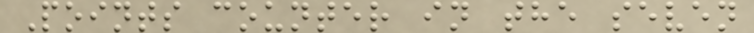Points counter in the seven
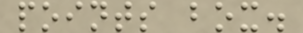points box.
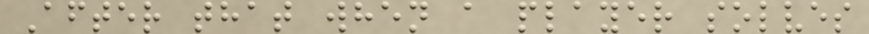After that when a player solves
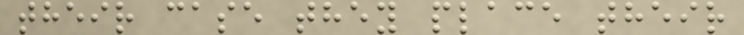their case they place their
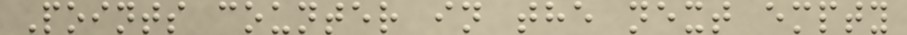Points counter in the next empty
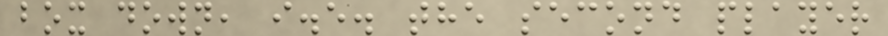box down, i.e. the second player
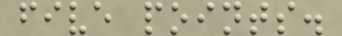five points.
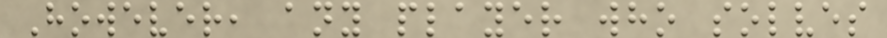However, any player who solves
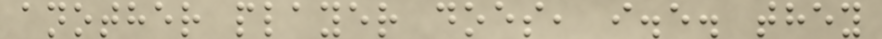another player does, i.e. they
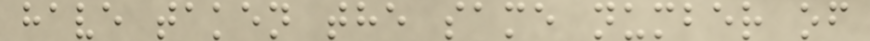have taken the same number of
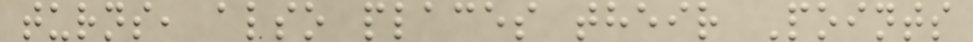turns, also places their Points
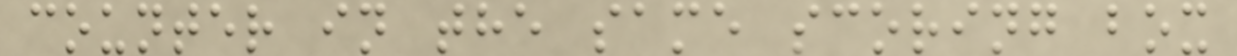counter in the same scoring box
